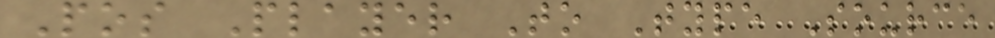Pos Player To Type Source
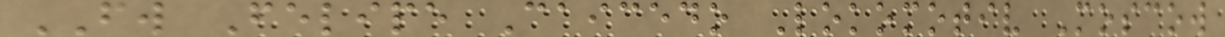FW Felipe Caicedo Lokomotiv Moscow
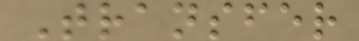Transfer
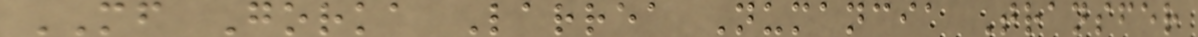MF Gorka Larrea Numancia Transfer
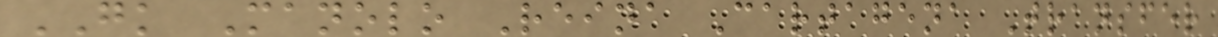GK Manolo Reina Cartagena Transfer
